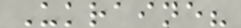Ukraine?
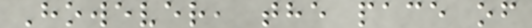However, the pace of
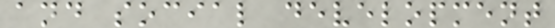and social development
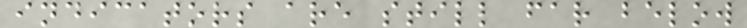indicators are still far below
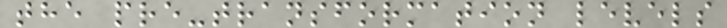the pre-transformation levels
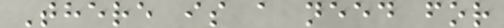There is a need for
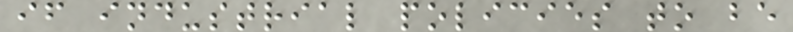if industrial policies to be
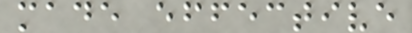made effective
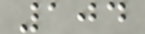104
